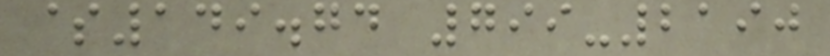$149.74 799-2190
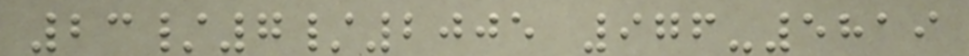23/7/2005 976-5819
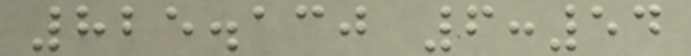825.130 6:54
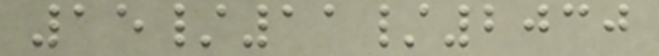15/11/2030
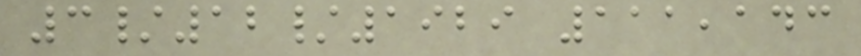3/12/1929 111,143
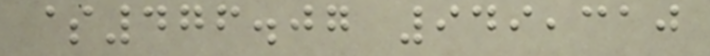$476.07 949,310
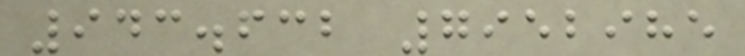943.632 7952985
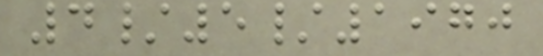4/5/1970
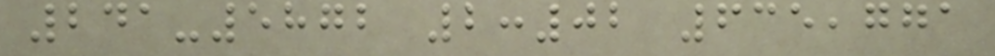241-5872 2:02 635,771
